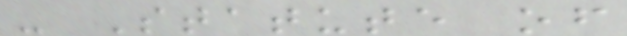- Statute of
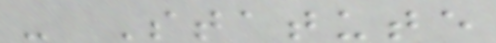- Statute
